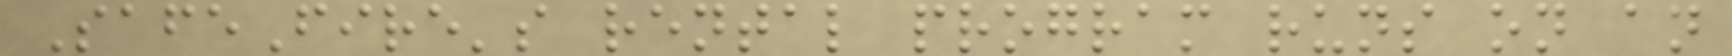SafeFire's rental program runs on an
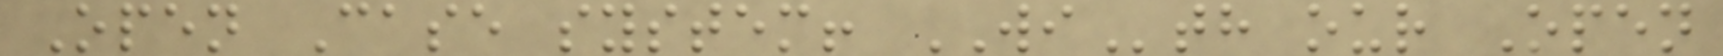Open Case system! WIth our Open
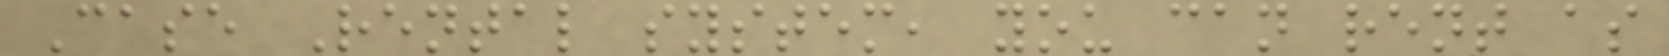Case Rental system, you can rent as
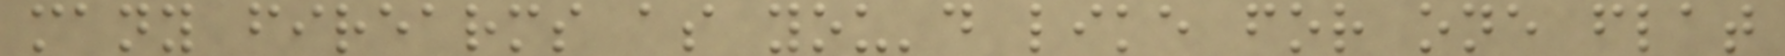many firearms as you'd like for one flat
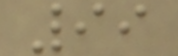99
